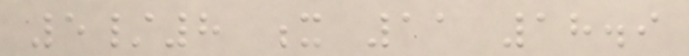5/8 x 11 18.9
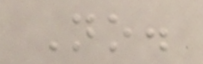No.
